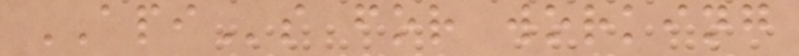APIs for working
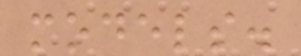models.
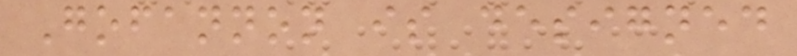Gofannon is designed
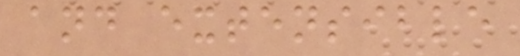and extensible
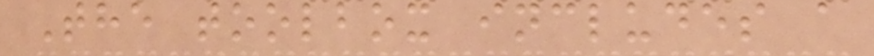The toolbox includes a
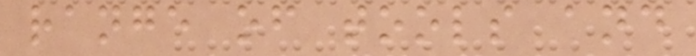range of tools and
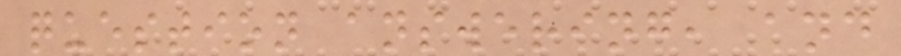question answering, and
